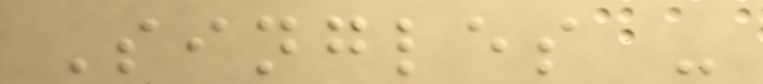Singles -
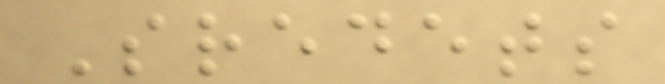Sredets
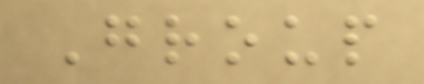Group
